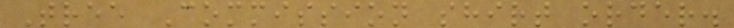Tree Commission shirt order.
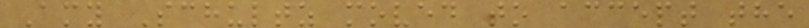Amy Schultz moved to accept the
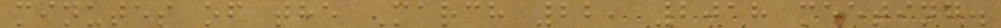minutes of the March 22, 2018 meeting.
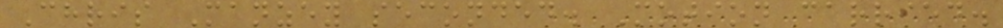Chris Manzey seconded. Motion carried.
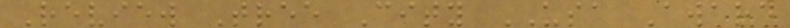Review Tree City USA Award
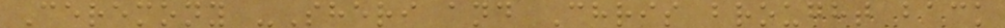Ceremony -Sheri and Chris brought back
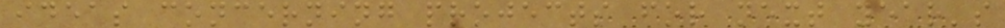ideas concerning projects for next year's
